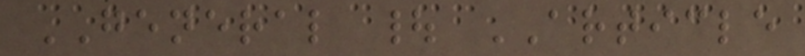GENERAL | ARTICLE
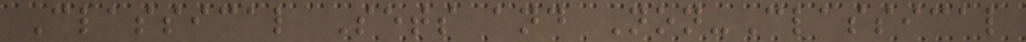Classical Sets and Non-Classical
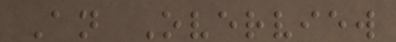An Overview
